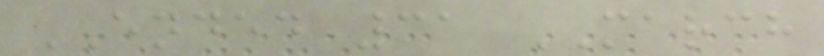ENDED 31 MARCH
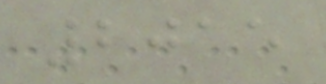2015
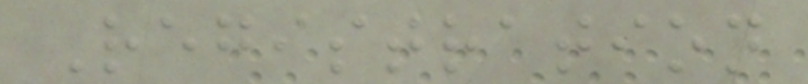Registration
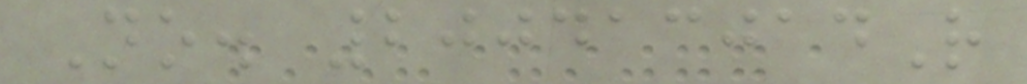No. 200413014R
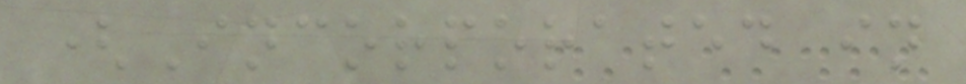(Incorporated in
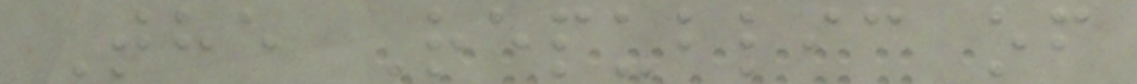The Republic of
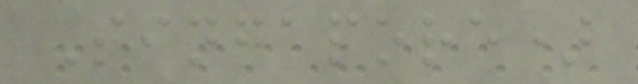Singapore)
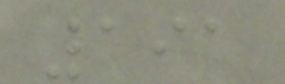191
